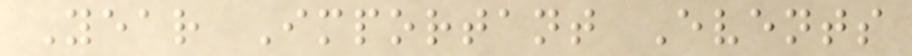Year Important Events
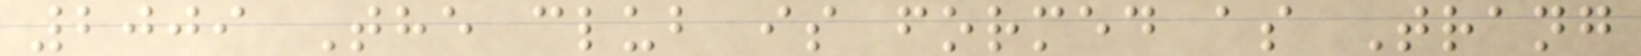2009 The club is formed as Trang
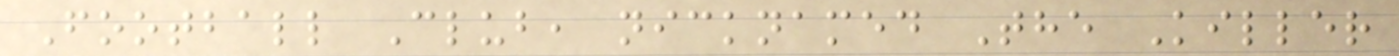Football Club, nicknamed The Killer
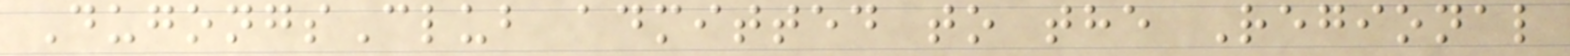DugongsClub admitted to the Regional
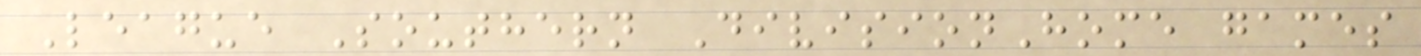League Southern DivisionHome games
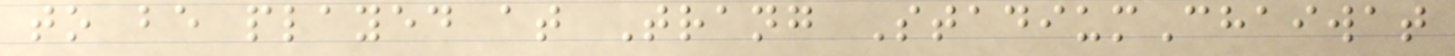to be played at Trang StadiumChaiwat
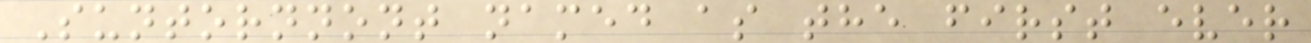Suntornnont named as the first ever
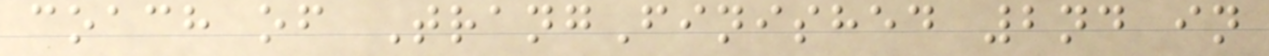coach of TrangFinished 2nd in
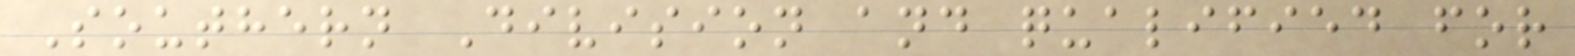Southern Division and qualified for
